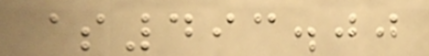$493.00
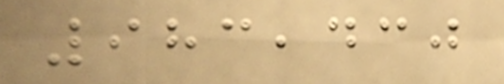983,430
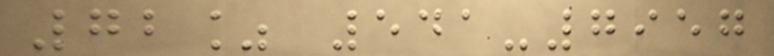72% 541-7957
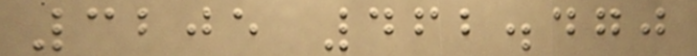3205 462.470
